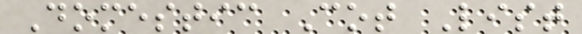Domestic Cot List
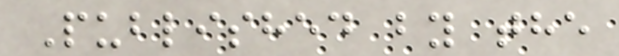Published by the
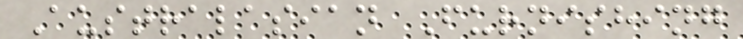Australasian Furnishing
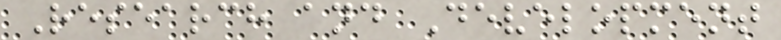Research and Development
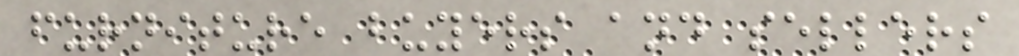furniture buyers and sellers
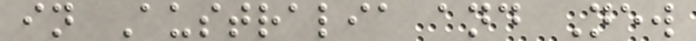in Australia and New
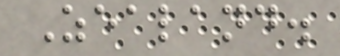Zealand.
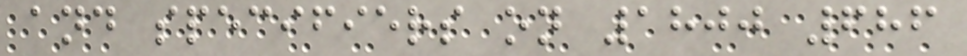and specifiers on 1800 686
